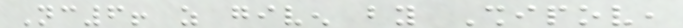Nc6! as given by Shipov,
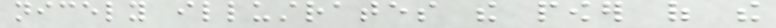nicely illustrates the power of the
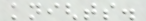knights.
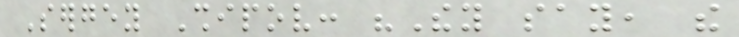Sergey Shipov: "They say, the
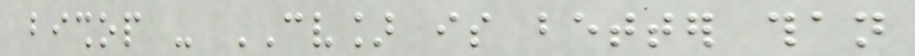bishop - CV] is better than
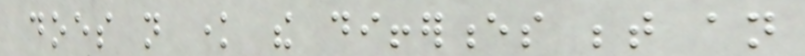does not know the differences between an
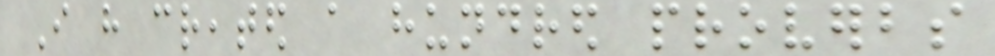I have created a hundred proverbs
